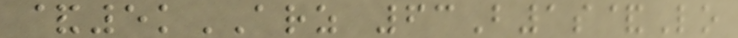&5kARZ 63B1s&Lo
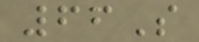66S
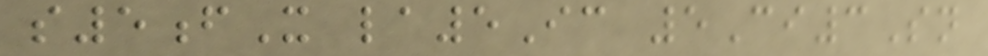s5fX la5Ic 5Ci3Sn
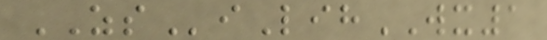ZSiLihWX1
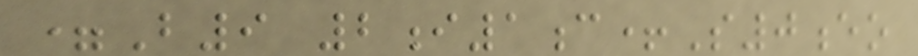=B9 2i1c+S0eo
